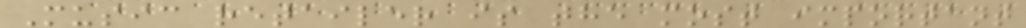Music retailer is the most important
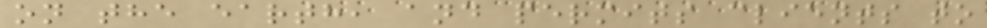on the earth, and permits clients to
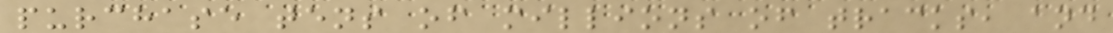purchase tens of millions of tracks, and
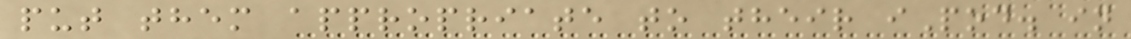put them appropriate to their iPod. in
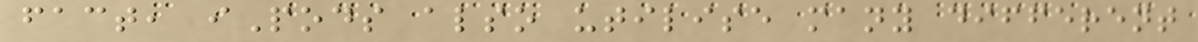fact, iPods also utilise many different
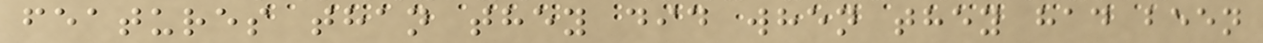features than they did when they had been
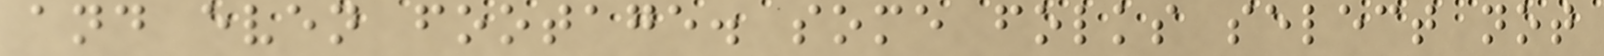and even footage. some folks select not
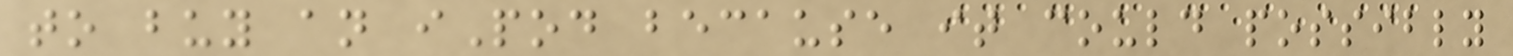to buy an iPod because it could possibly
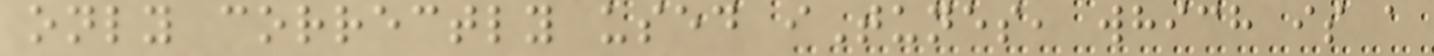only correctly used iTunes, which is a
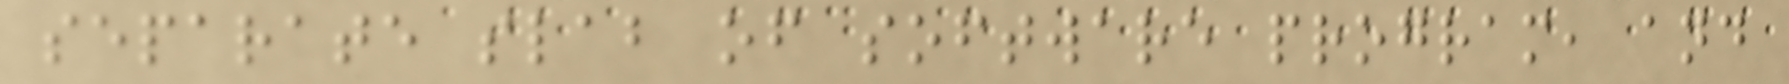separate slab of software program, and
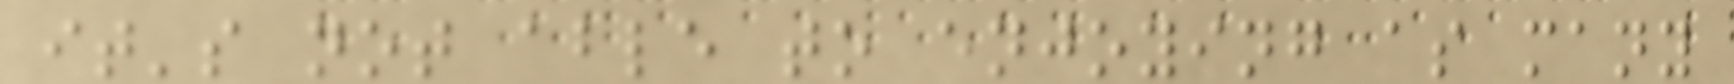it's not able to enjoying as many
